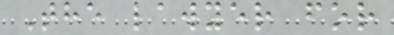The lawyer for
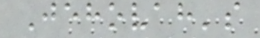Jehovah's
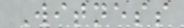Witness
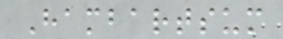Hambartsum
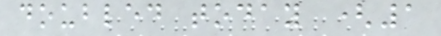doubled today (1
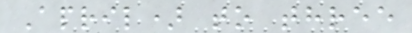April) to three
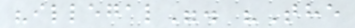"illegal". "The
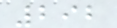292
